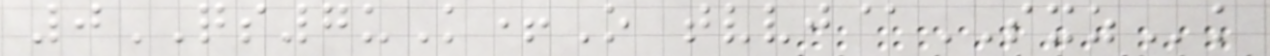0QS7uK+O tvvj@SXZk
